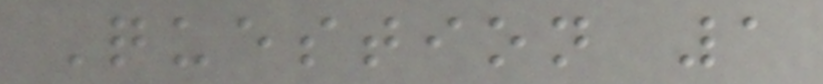Question 1
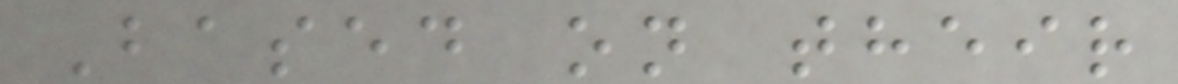Based on their
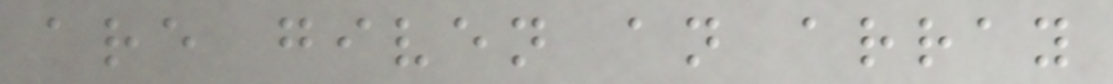are given an array
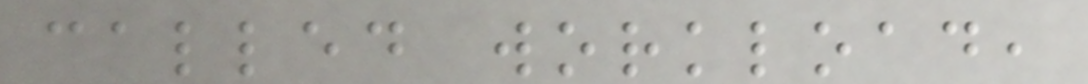called workload,
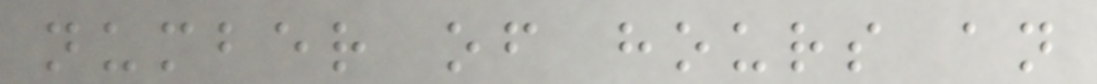number of hours an
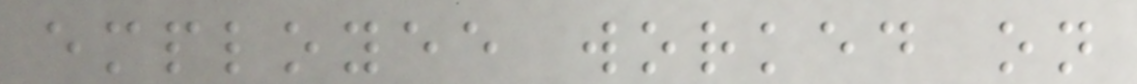employee worked on
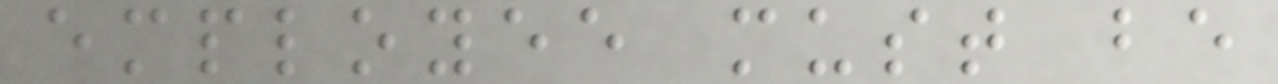employee must be
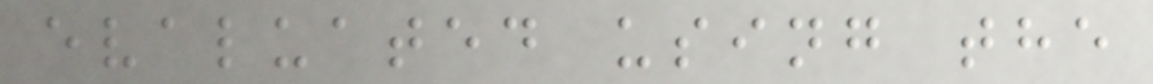evaluated using the
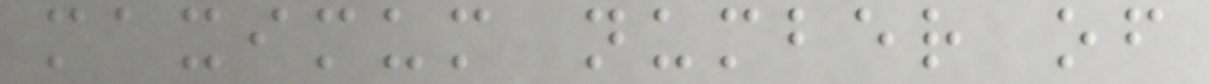maximum number of
